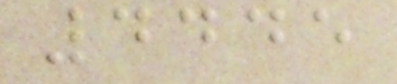4445
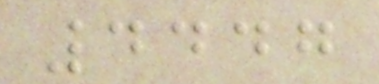4447
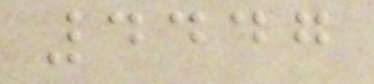4447
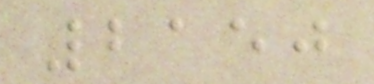2150
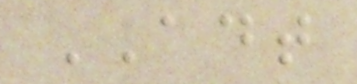ADT
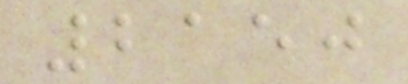2150
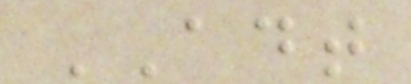ADT
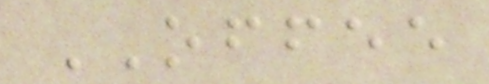OFFEE
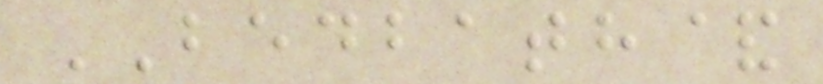BEDBATH&
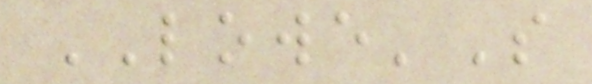LOWE'S
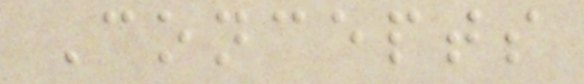Concepts
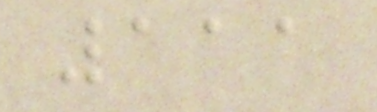111
